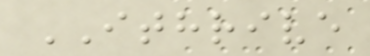ITHRIVE
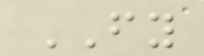FY
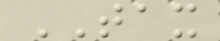TAX
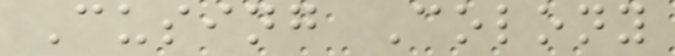Cusing Colony
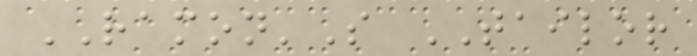RAMON'S TAILOR
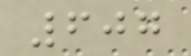607
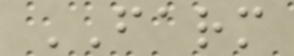FARM
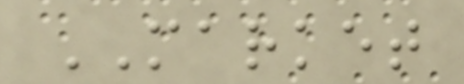MARKET
